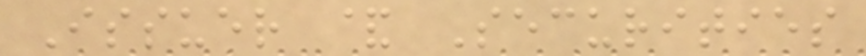Issuer & Securities
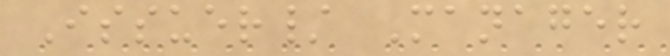Issuer/ Manager
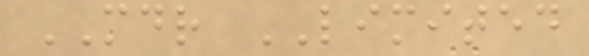MDR LIMITED
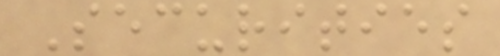Securities
